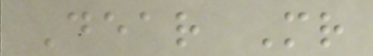Dear Mr
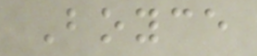Boyce
